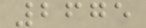2675
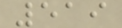519
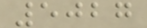5027
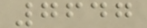7647
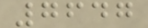7647
